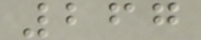267
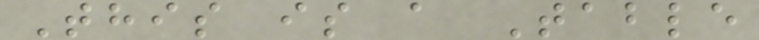This is a Table
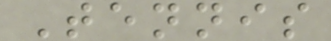Tennis
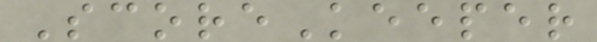ScoreKeeper
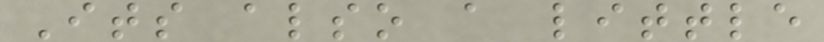Its also a little
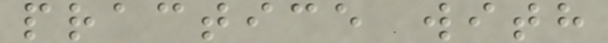practice with
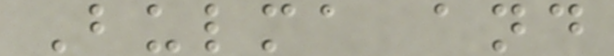Bulma and
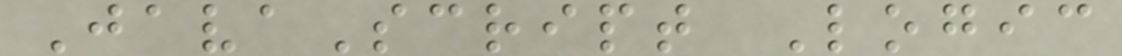JavaScript Logic
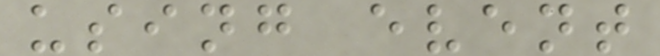using event
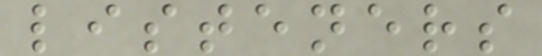listeners
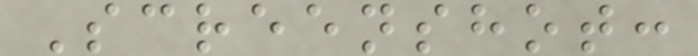Screenshot:
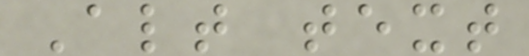Alt text
